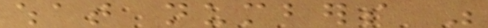what numbers was
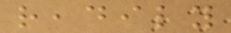readily
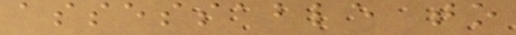assessable to
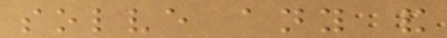solve any and
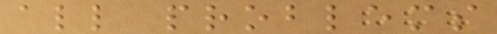all problems
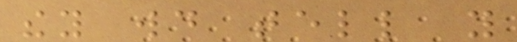they would tell you
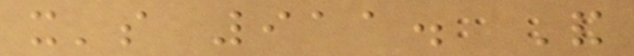it's 911. And
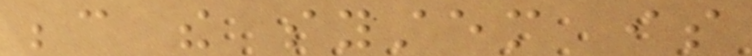because the system is
